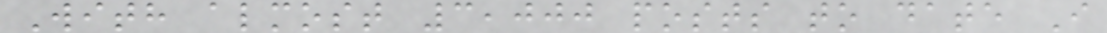With almost 3,000 posts to date I
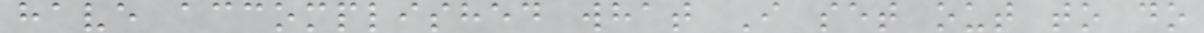have accomplished what I set out to do
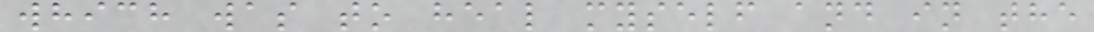which was to heal myself and in the
